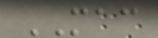MAC
